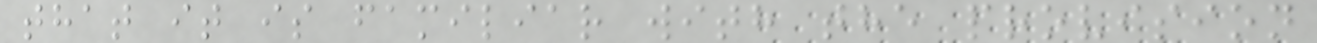that it is familiar with the provision
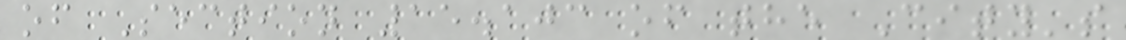of Section 15.103 of the City's
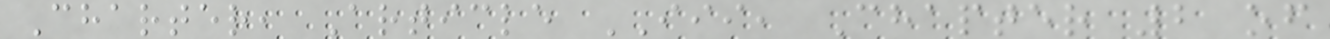Charter, Article III, Chapter 2 of
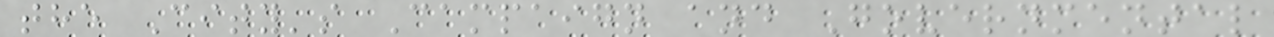the City's Campaign and Governmental
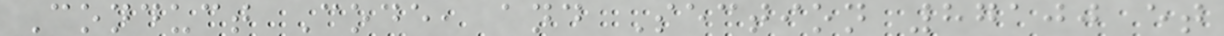Conduct Code, and Section 87100 et
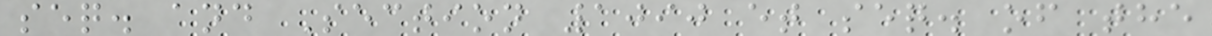seq. and Section 1090 et seq. of the
